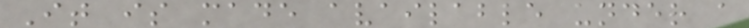It is made available under a
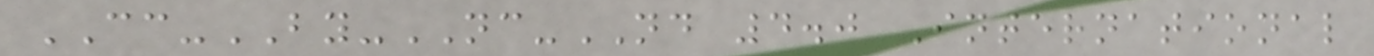CC-BY-NC-ND 4.0 International
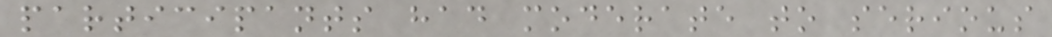participants had moderate to serious
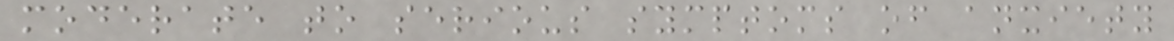moderate to serious symptoms of anxiety
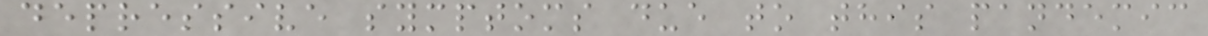depressive symptoms due to this pandemic
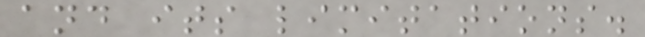and its limitations.
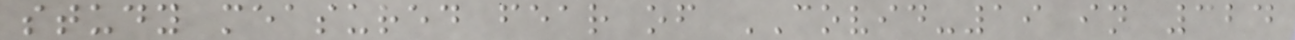study measured fear of COVID-19 in 324
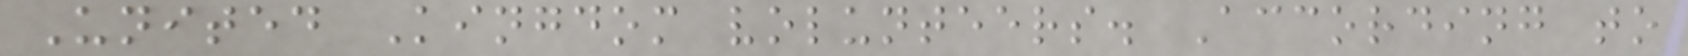United Kingdom volunteers. According to
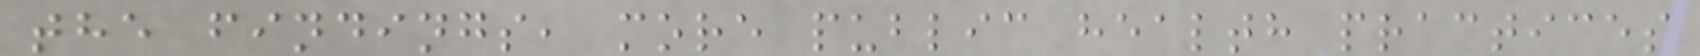the findings, more public health practices
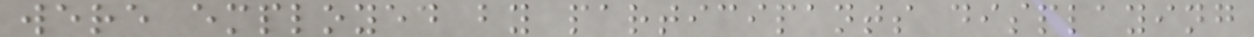were employed by participants displaying
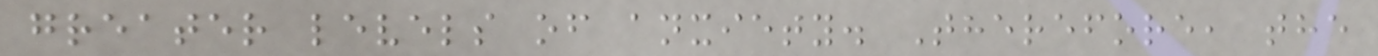greater levels of anxiety. Therefore, the
